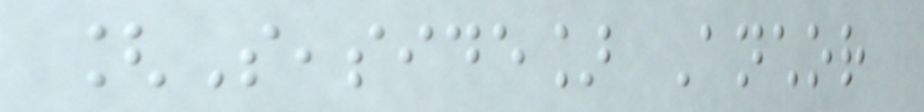[Seaside] Anchor
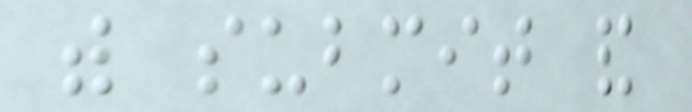with submit and
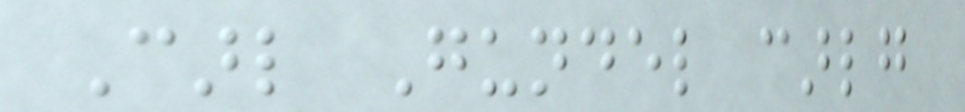Carl Gundel carlg
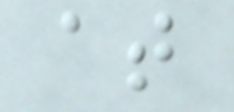at
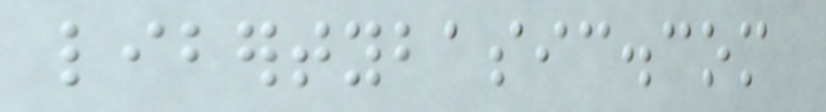libertybasic.com
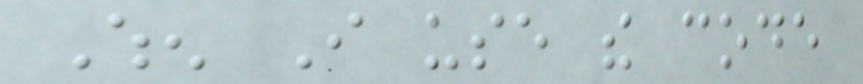When I use the code
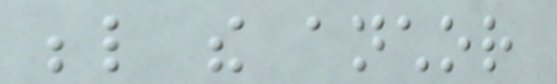below the anchor
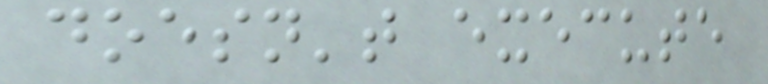doesn't execute
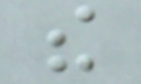the
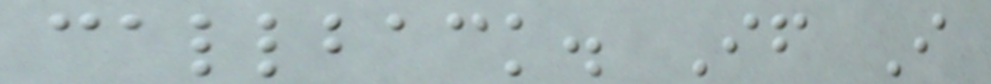callback. If I
